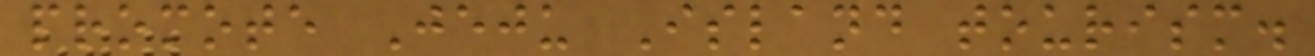promote Jeju Island tourism.
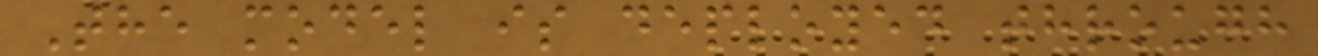The model is deployed through
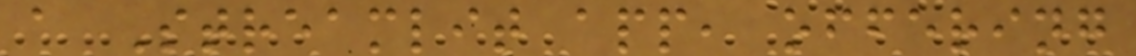a Streamlit app, offering
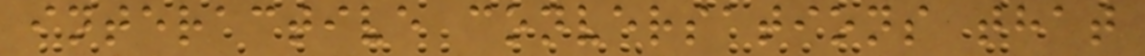interactive conversations that
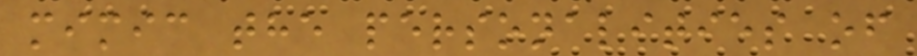mimic the personalities of
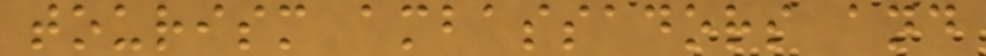tourism ambassadors and
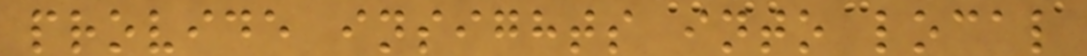provide insights into local
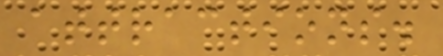attractions.
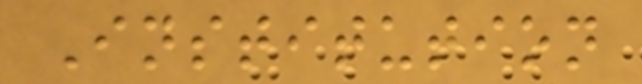Institution
